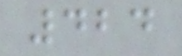424
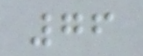76
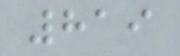819
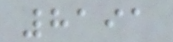8191
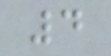4
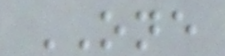ONE
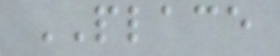PLACE
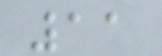11
